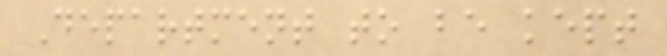Department to be kept
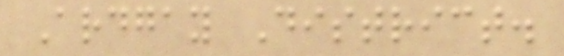Ardgay District.
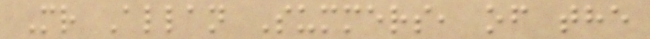Mr Allan Summers, of the
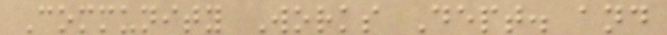Community Works Dept. and
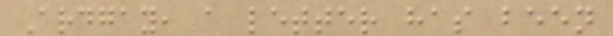Ardgay, a letter has been
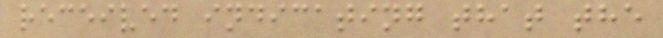received indicating that the
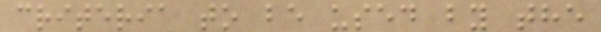criteria to be used by the
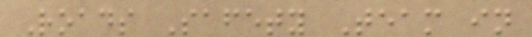Roads Safety Team in
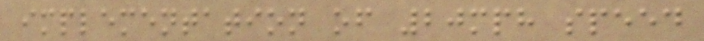implementation of 20mph speed
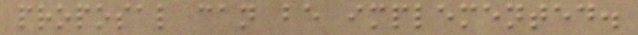proposal can be implemented.
